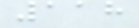118
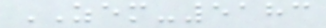ZEM-5183
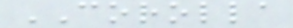COROLLA
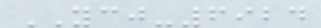YCJ-6924
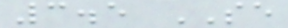3.5 SE
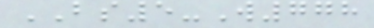BS5-W778
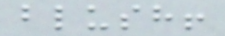blush!
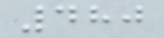480
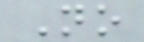No
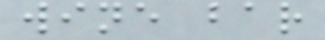wine bar
